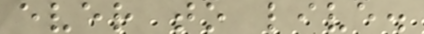ever to live.
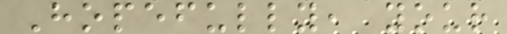Hopefully, your
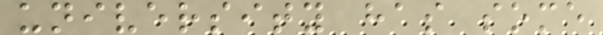university has some
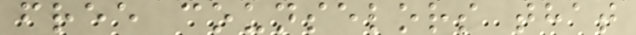free counselors that
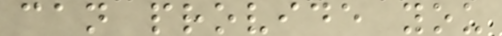can provide you
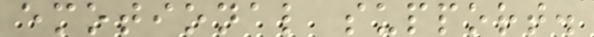emotional support.
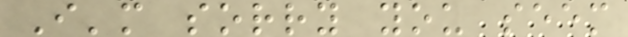I'm sorry you seem
